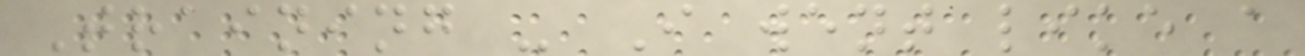Training - I went like a
